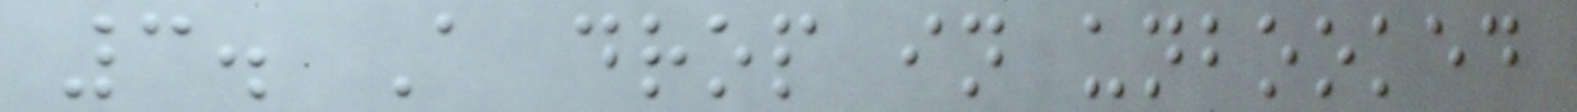3. A drop in unbooked
